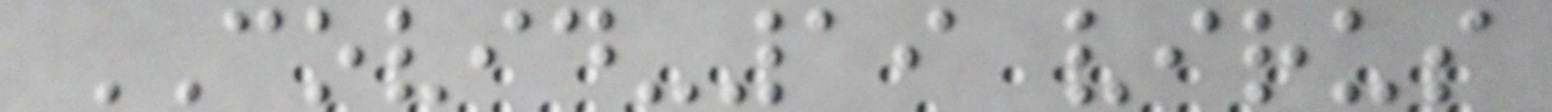COVID-19 virus
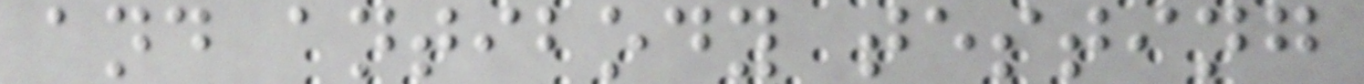and antibody testing
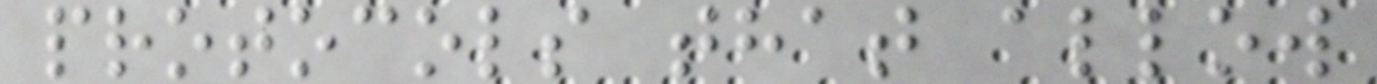protocols that allow
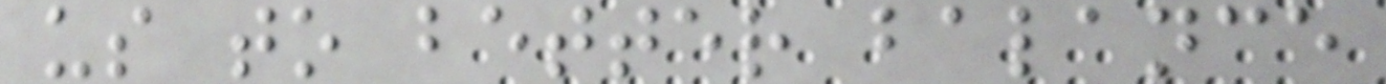us to better balance
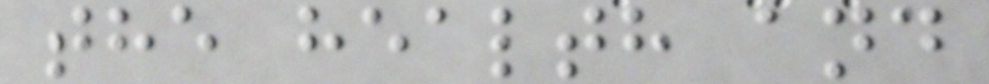the health and
